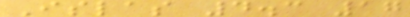Islas 4.3 17
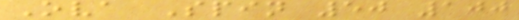Ova Spin 50 100
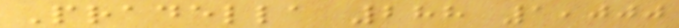Pradella 288 1,000
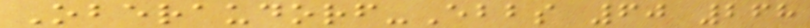Oberaudorf-Ebbs 60 268
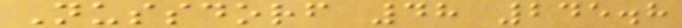Nussdorf 48 245.8
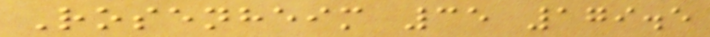Rosenheim 35 179.5
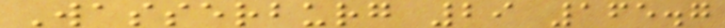Wasserburg 29 165.7
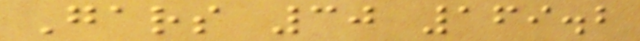Gars 30 169.2
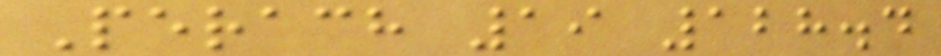Perach 19 128.4
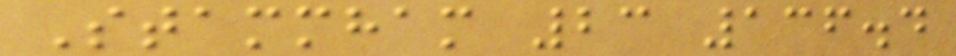Stammham 23 136.4
